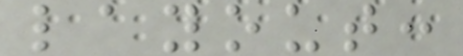layout:
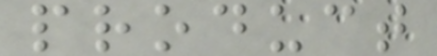product
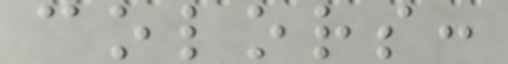colors:
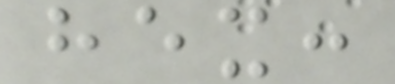hex:
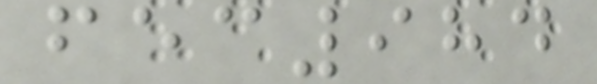fec984
